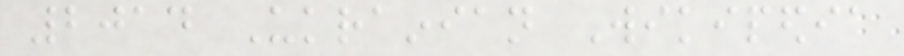2014 Ukrainian Wikipedia
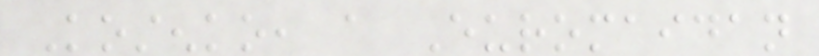Kostenko, a Euromaidan
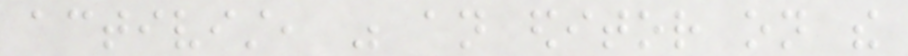activist, was an editor on the
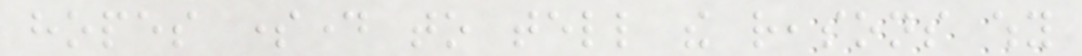hopes someday to tell the reasons why
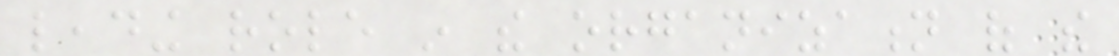leading role in the organization of the
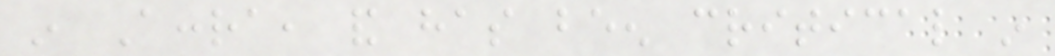in Accra, and has been critical in
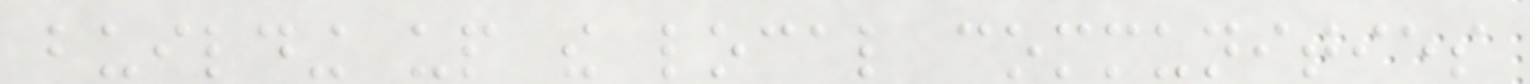building up the local communities
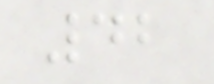42
